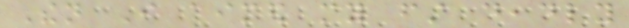Then I aimed my first deadly
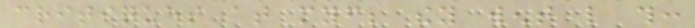critiques at myself; they went like this:
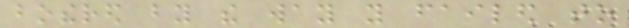bothered by the way you failed to
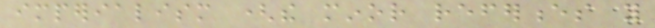imperialism (the minor references you
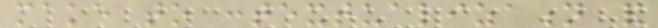make to contextualization and
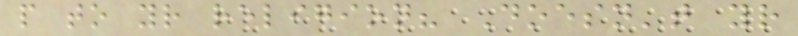people to your religion? Doesn't your
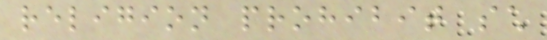religion prohibit such
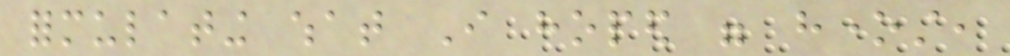formulating what I hoped were honest,
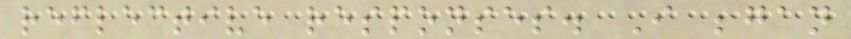reflective responses. I began
